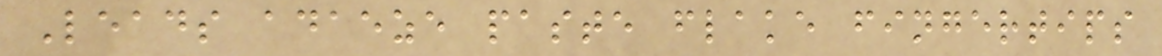Leads adaeze paste flake fingertips
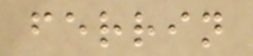ferrin
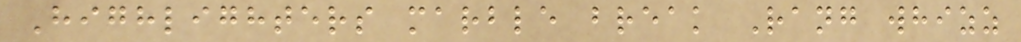Highlighters marble break Rang whizz
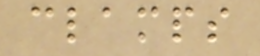clamps
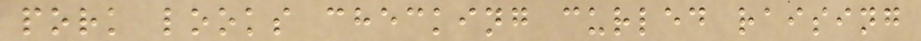pork looks checking curled raising
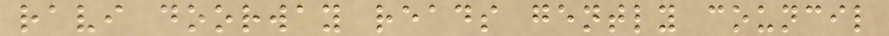ravi doorway reads gently council
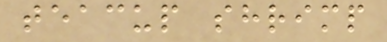teacup shrimp
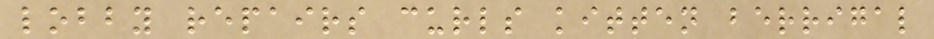lobby repairs curls kitten berrigal
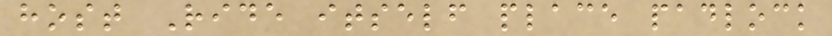host Ride itself place padlock
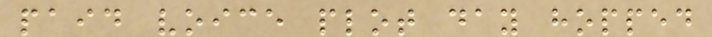paid voice plot day hopped
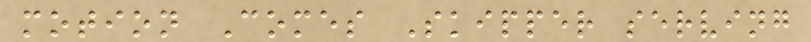motion Comes Skipper serving
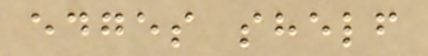edges shelf
